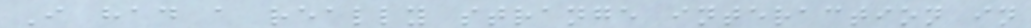I had a really strange interaction in
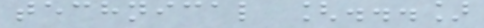technical [...]
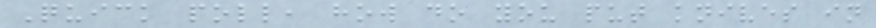Quick poll, how do you put knives in
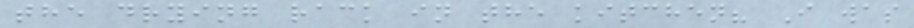the drying rack in the kitchen? I was
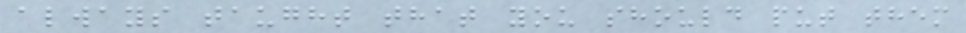always taught that you should put them
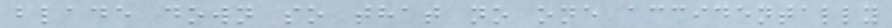blade down so that no one accidentally
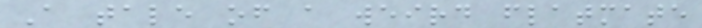A tale of a weird flatmate
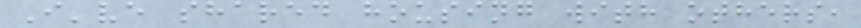I've shared housing with others,
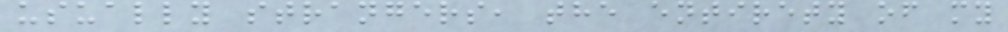usually strangers, the entirety of my
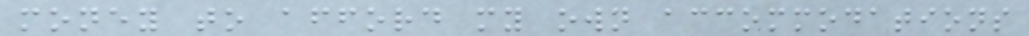money to afford my own accommodations
